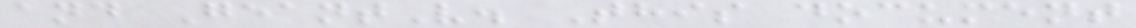and GeantV. This document
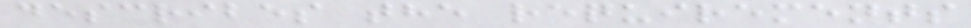describes the requirements
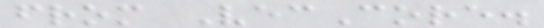from VecCore.
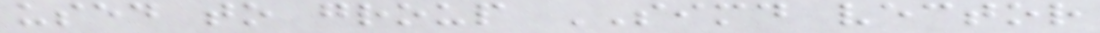used to group SIMD vector
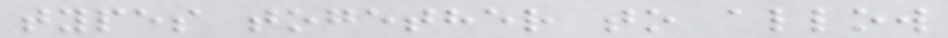types together to allow
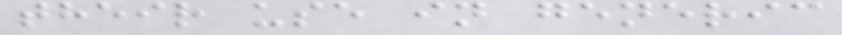their use in generic
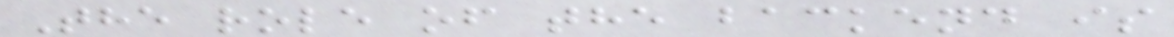The role of the backend is
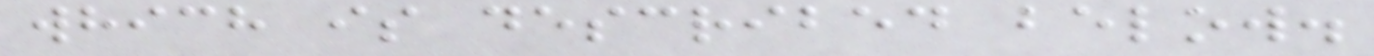which is described below.
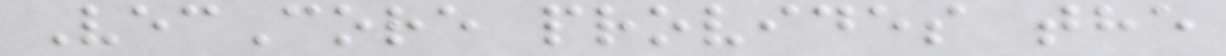VecCore provides the
